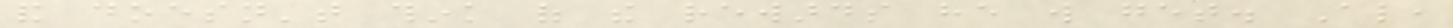and doesn't think of the rewards he will get. Also,
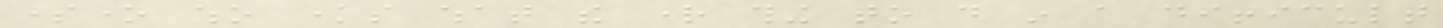someone who knows what the right thing to do in a difficult
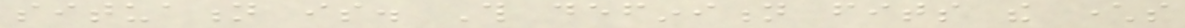situation is. This definition fits the characters
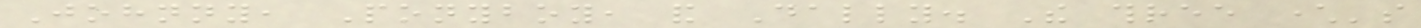Johnny, Ponyboy, and Dally. The three character's
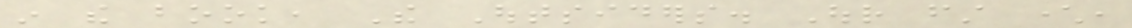in the book, The Outsiders. Our first character,
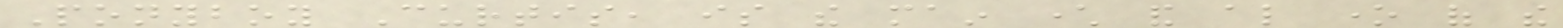Ponyboy Curtis, is the main character and also one of the
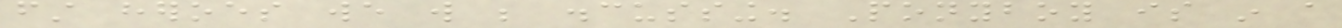first heroes we will be discussing. Ponyboy is in a
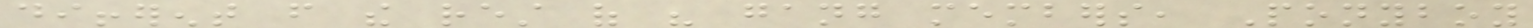different from the rest of his gang members, Ponyboy
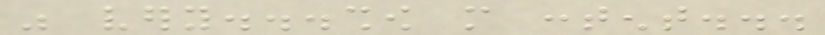was very...show more content...
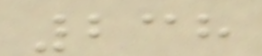238
